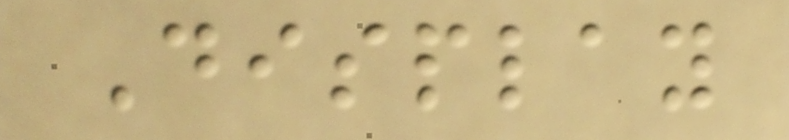Display
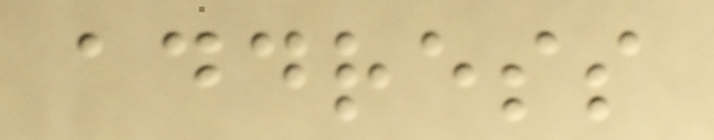address
